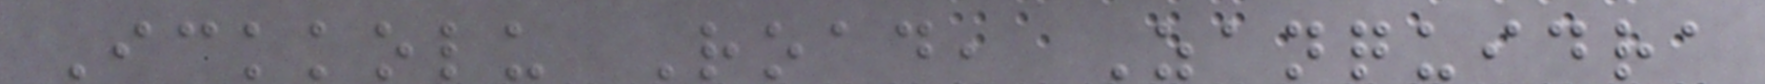Ickkolu Road, Zanquidra
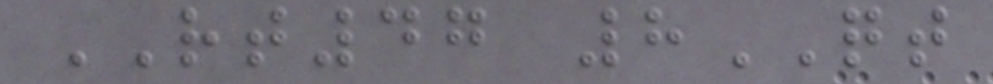RT47 8QT
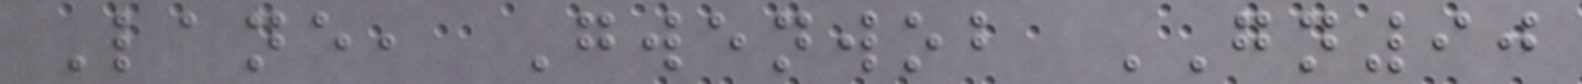Lane, Gwenwob GN90
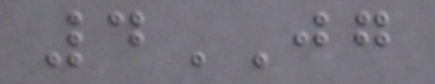4JG
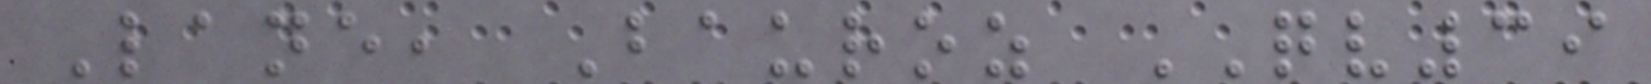Lane, Bauroz QV39
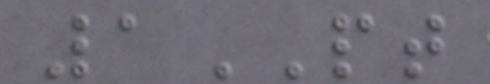1PT
